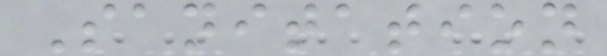Sanitation
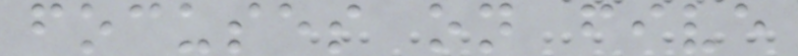focuses on five
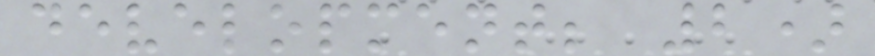development; 2)
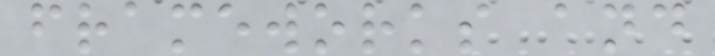frameworks and
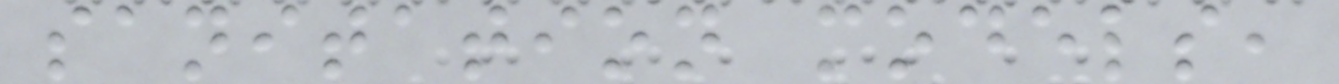sanitation models,
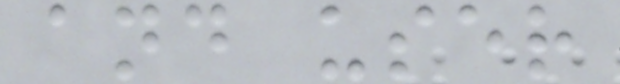and user
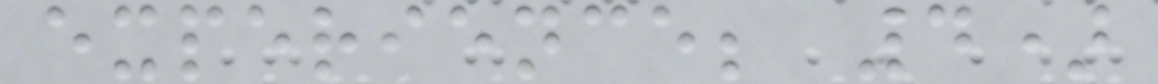experience; 4)
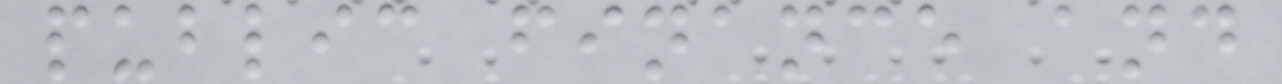public finance and
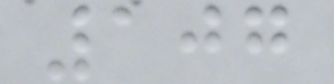107
